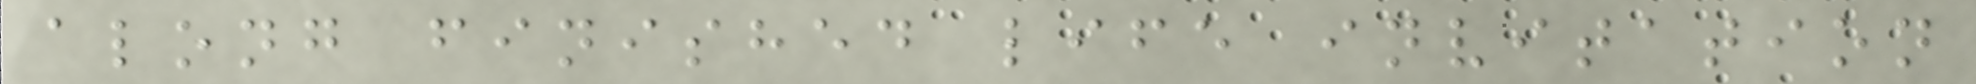along finished life invitation
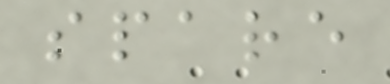spare
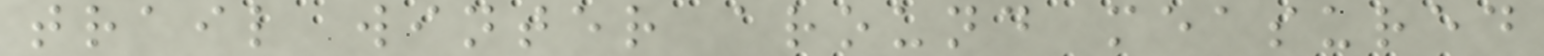trail winter around measured
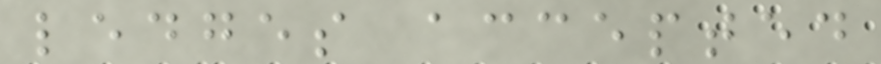ledges accepted
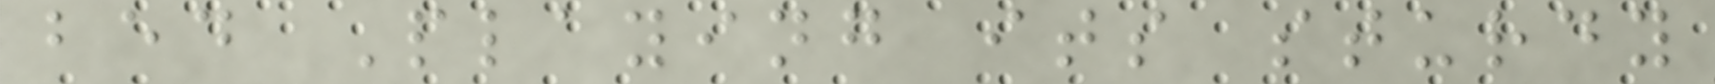bed Playing its sturdy
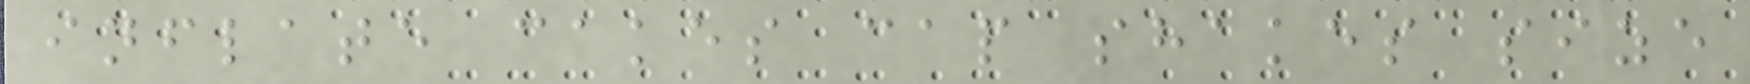inflate cakes cap shakes size
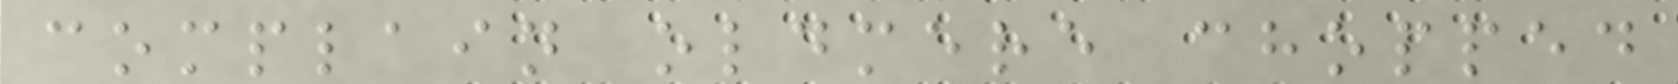complain oldmere chopped
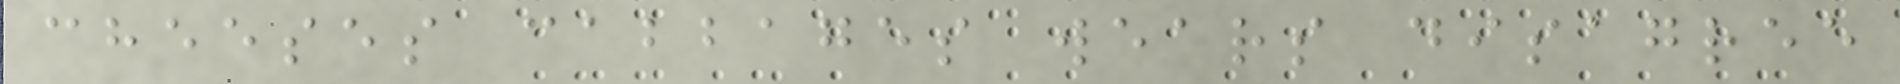cheeses cabbages wears disagree
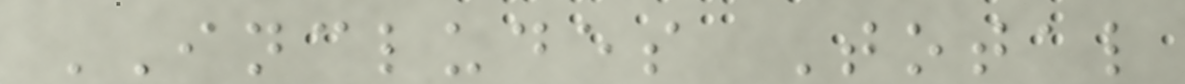INCLUDES Total
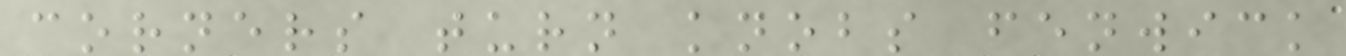corners turn knobs fenwick
